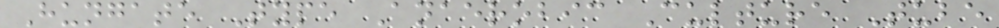Hungate Type Anaerobic Culture Tube
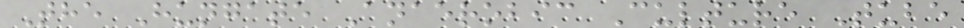The Hungate Anaerobic Culture Tube
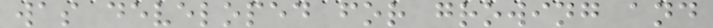was developed for growing and
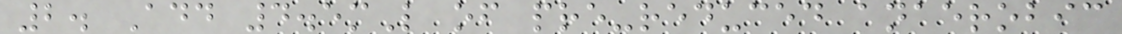2. Add 4.5mL of pre-reduced anaerobic
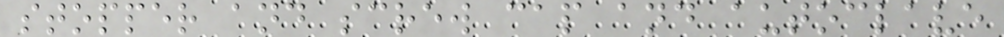stopper and screw cap and autoclave
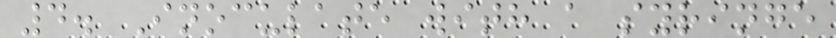4. Inoculate with a syringe
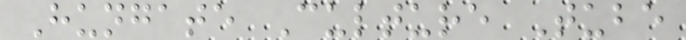Hungate Culture Tube
